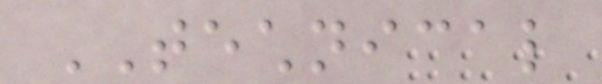TECHNICAL
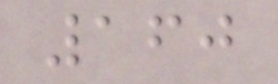160
